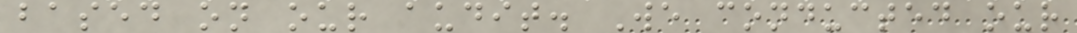based on our audit. We conducted our
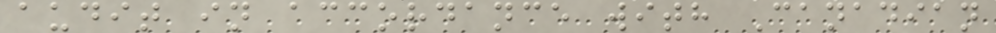audit in accordance with Canadian
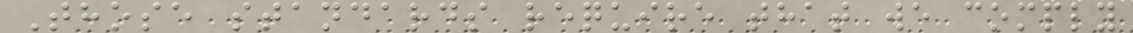Those standards require that we comply
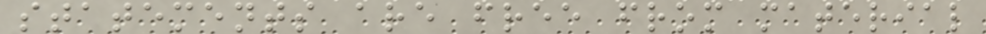statements are free from material
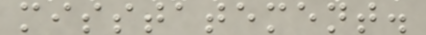misstatement.
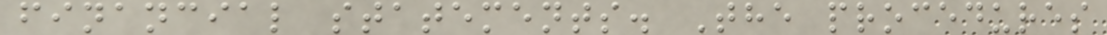financial statements. The procedures
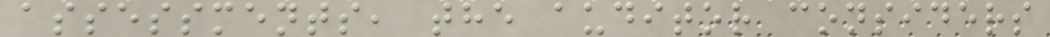assessments, the auditor considers
